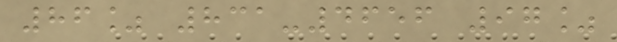86% 831-4656 97%
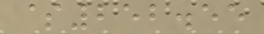$252.55
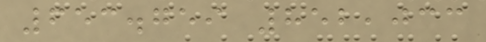653.759 852,033
